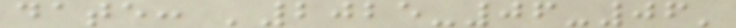date: '2025-06-06'
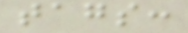tags:
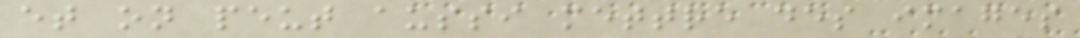et on peut aussi mettre des images
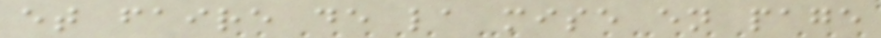et faire de la mise en page
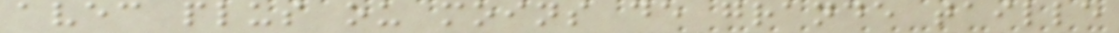avec plus ou moins de grande taille
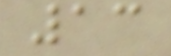13
